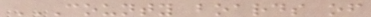COUNTY BOARDS OF
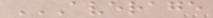AVERAGE
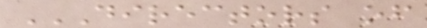DIRECTORS OF
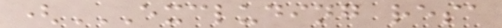(EXCLUDING RESA
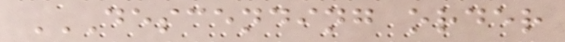DESCENDING ORDER
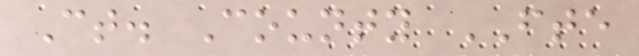Ct. County FTE
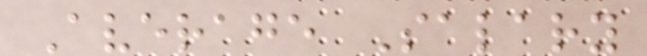Average Salary
